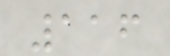116
